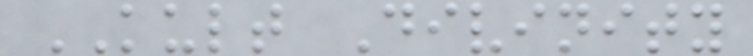KULT Divinity
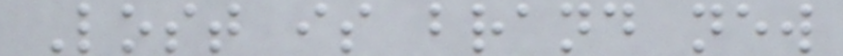Lost is brand new
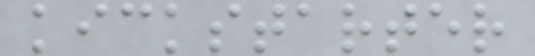kickstarter
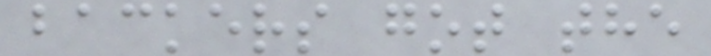backers got the
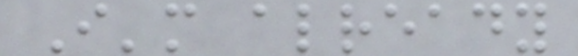I'm already
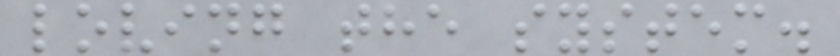loving the system.
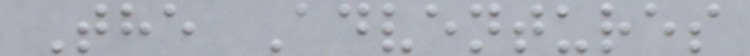The Adventures
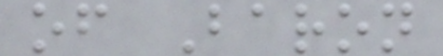of Baron
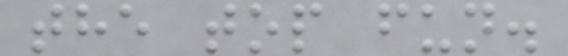the top fun.
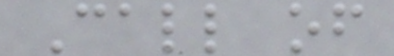Call of
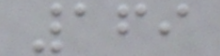169
